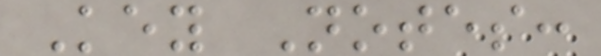Key Notes:
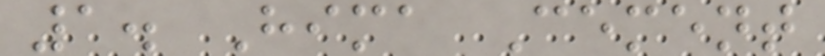1. Hima Cement
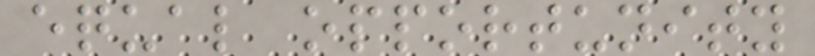equal opportunity
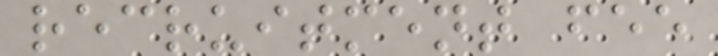recruitment fee
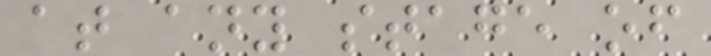at any stage of
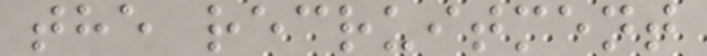the recruitment
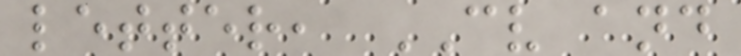letter, CV and
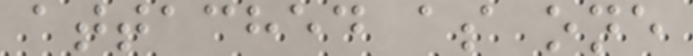attached as one
